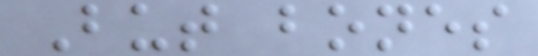But bones
